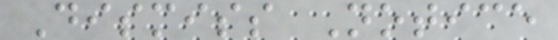Dismiss Notice
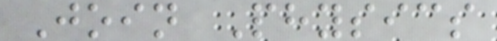Join Physics
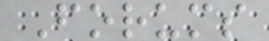Forums
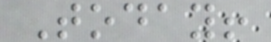Today!
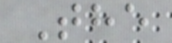The
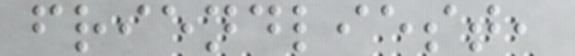friendliest,
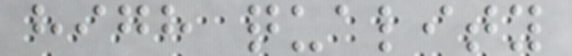high quality
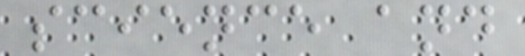science and
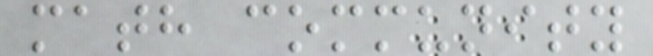math community
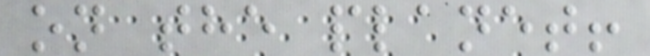on the planet!
